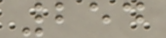254
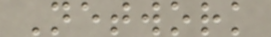Network
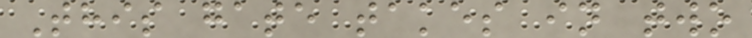This gate takes in two
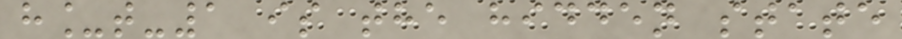h_t-1 is the hidden state
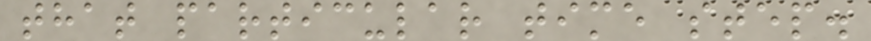that particular time step.
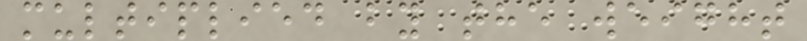multiplied by the weight
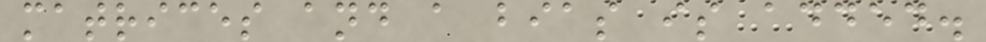matrices and a bias is added.
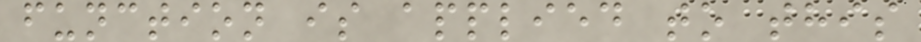function is applied to this
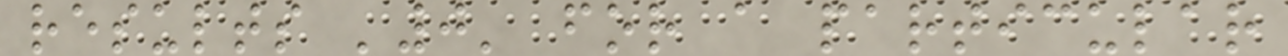results '0' for a particular
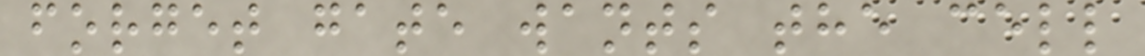forget gate wants the cell
